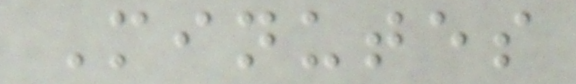Minutes
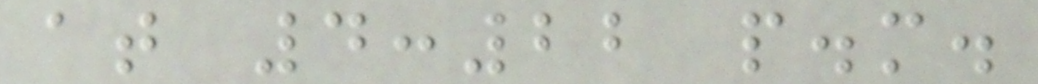at 4:22 p.m.
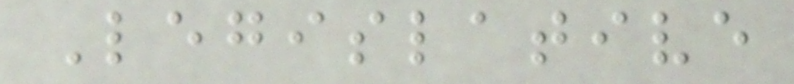Legislative
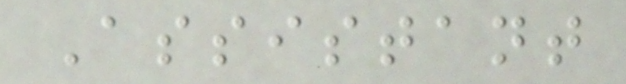Assistant
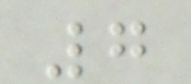7
